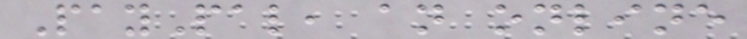PayPal, an online
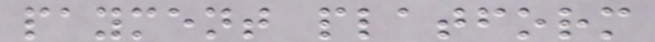payment platform
